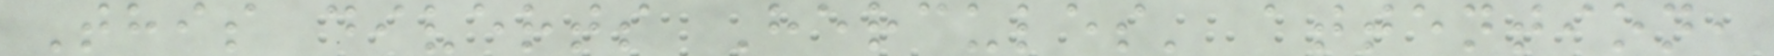This diverts Hercules' attention,
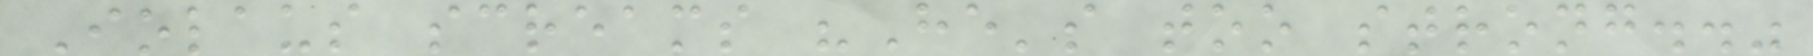Iolaus screams "He's too strong.."
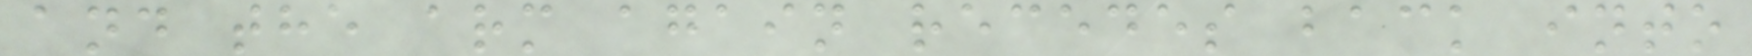and the arm again recedes back into
